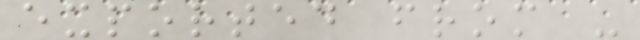exported from -
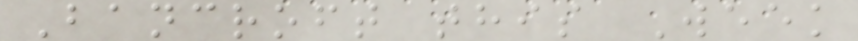Bancroft this Week
